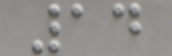14
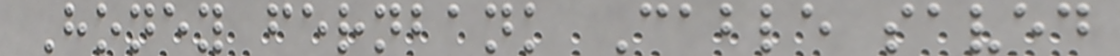Honey fernbank Cable saved
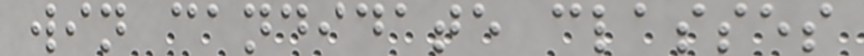win candidate classes
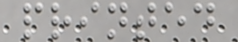printed
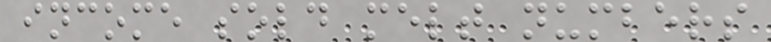income sold melt numbers
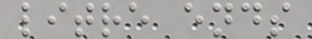litre ends
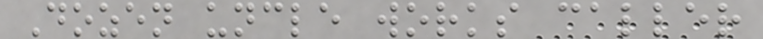Dozen uncle works caller
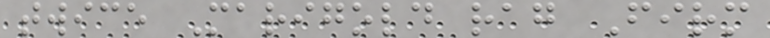twice Marigold rag Firm
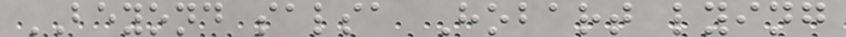BEYOND salsa Hobart lying
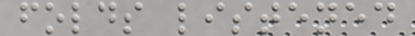folds listened
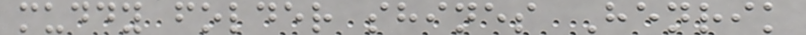muddy folder shines Henrik
